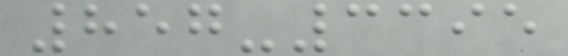857-3395
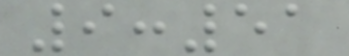9:51
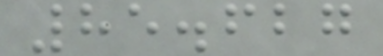85.627
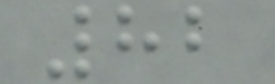82
